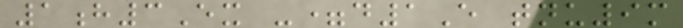1h3Ex -=d1E tnu9m
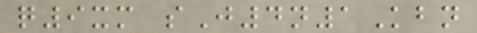q9xm sJ4n1Kbn
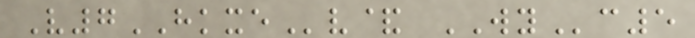V7HKXEv& WYc5
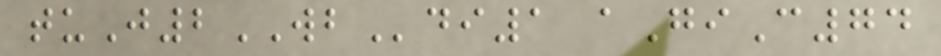tuJ2WBdi1 aGiC74
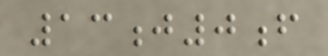13j0f
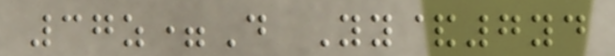37z=D Yy&7yd
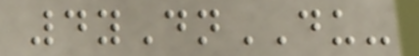4yDnDU-
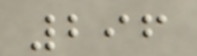296
